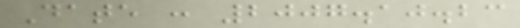Date : 2007.10.23
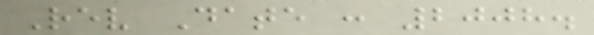Rev Date : 2008.
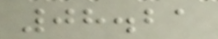08.21
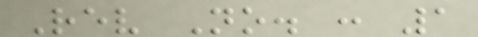Rev No. : 1
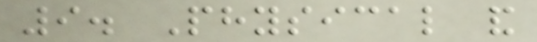9. Physical and
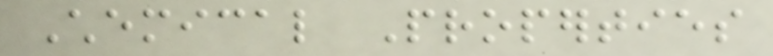Chemical Properties
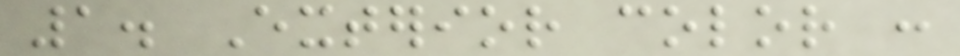1. Exterior color :
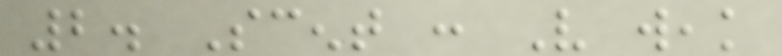2. Scent : Very weak
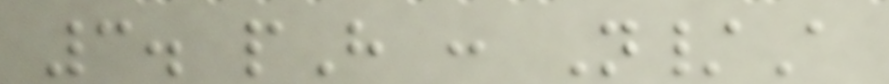3. pH : N/A
